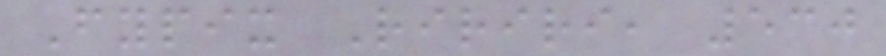Fypix Ririri, 530
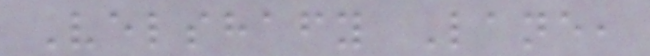Velshafy Lane,
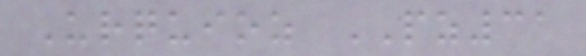Urquioz PZ31
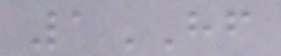1HF
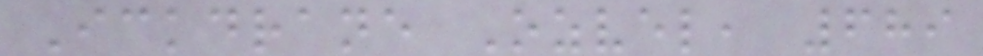Ickdrane Ozvel, 689
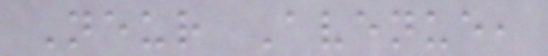Neur Avenue,
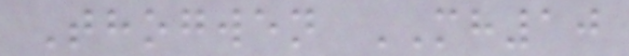Thogwen MH10
